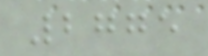2775
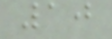10
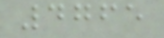4765
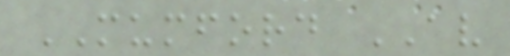MUMFORD AV
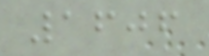1606
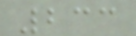233
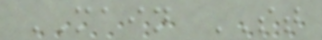MAIN ST
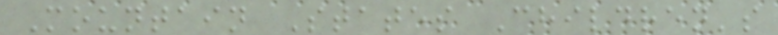Mountain States Children's
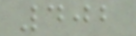402
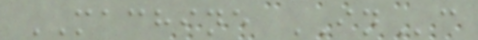MACHINE INc
